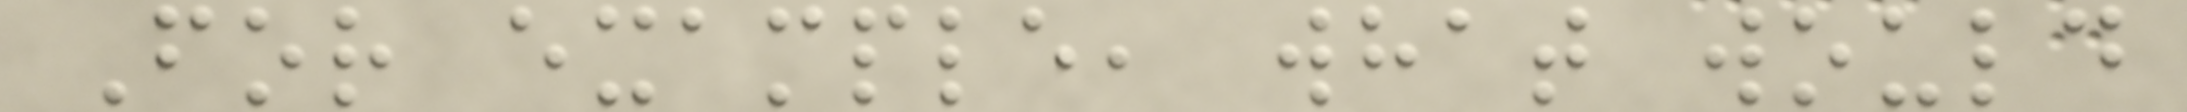For example, what would
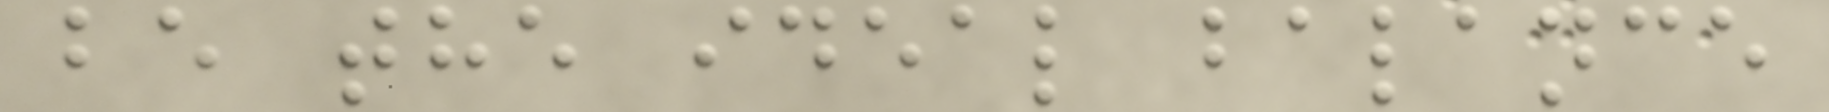be the ideal balance
